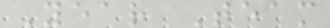Year Team
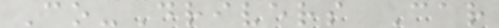Co-Drivers Car
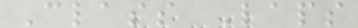Class Laps
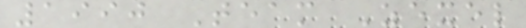1990 Team Zexel
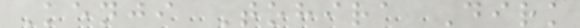Kenji Tohira Dirk
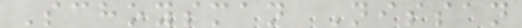Schoysman Nissan
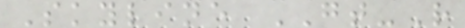Skyline GT-R
